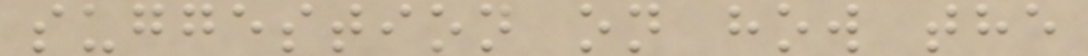suggestion on how the
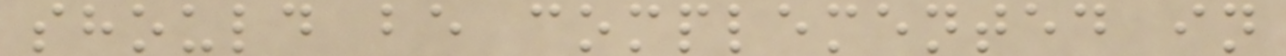should be complemented in
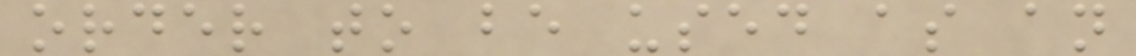order to be used as an
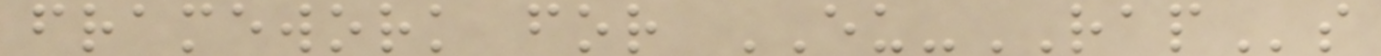framework for EU-RAPs
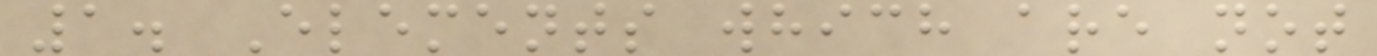1. Elements which are not
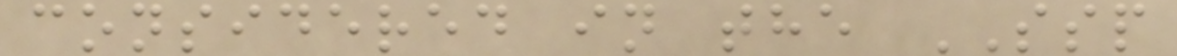considered in the SSP
